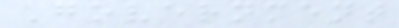Government
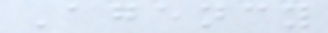Agency
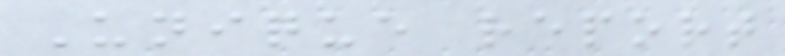Unique report
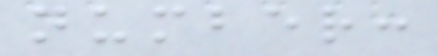number:
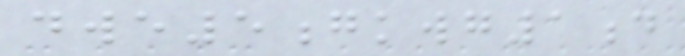dwe5gkwg1d
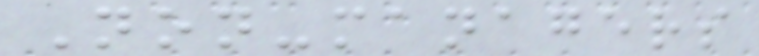Non-managers
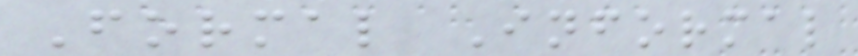Formal Informal
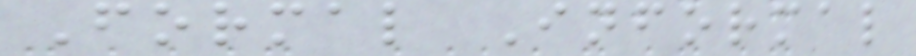Formal Informal
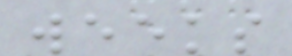weeks
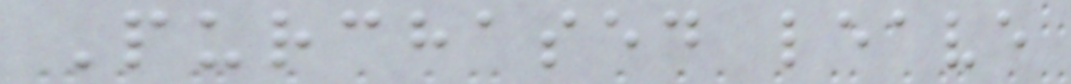Purchased leave
